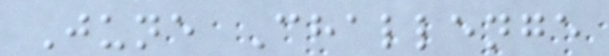June Challenge
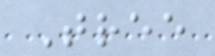Tree
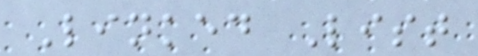Linked List
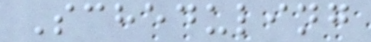Scheduling
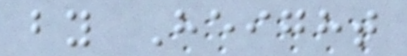by Height
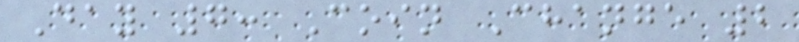Day 7: Coin Change 2
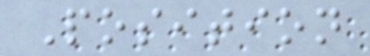Position
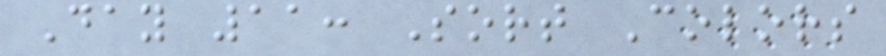Day 11: Sort Colors
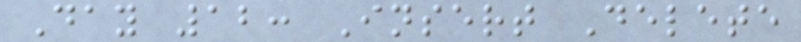Day 12: Insert Delete
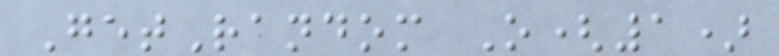GetRandom O(1)
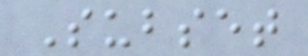Subset
